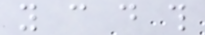you can do this
